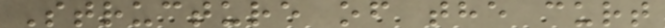Structure of the curt
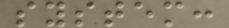system:
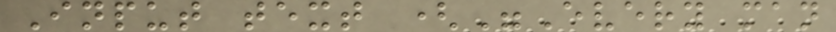Input text ("Every man
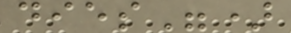dies")
